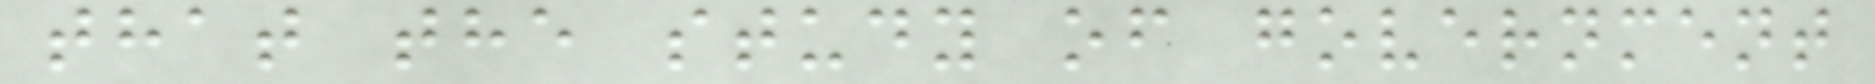that the study of government
